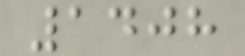1408
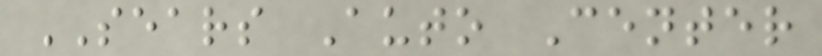SEARS Auto Center
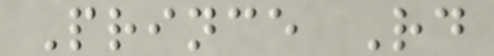Prince Rd
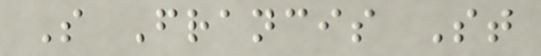S Francis St
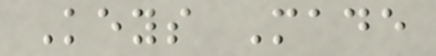Keys Made
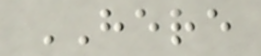HERE
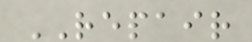REPAIR
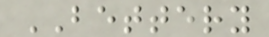BETTERY
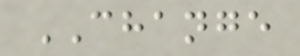CHANGE
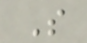S
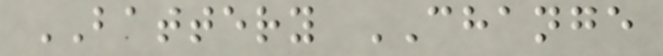BATTERY CHANGE
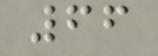66
